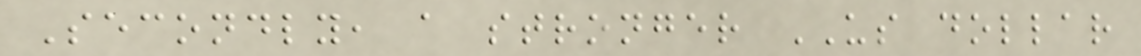Secondly, a stronger US dollar
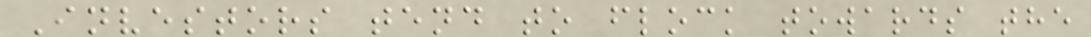Investors tend to flock towards the
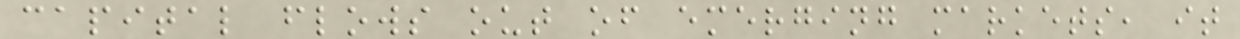capital flows out of emerging markets, it
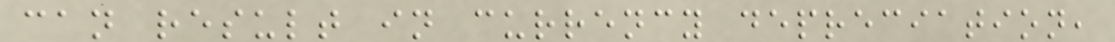can result in currency depreciation,
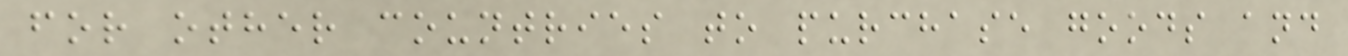for other countries to purchase goods and
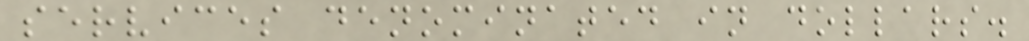services denominated in dollars.
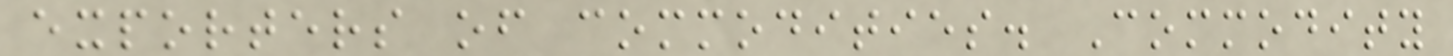exporters of commodities. Commodity
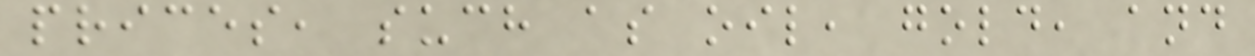prices, such as oil, gold, and
